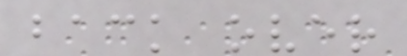back over
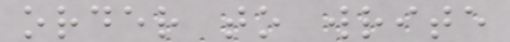order to write
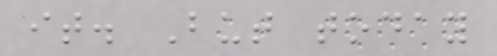it. But today
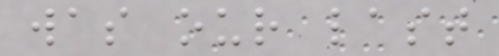was our last
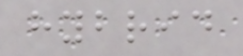hybrid
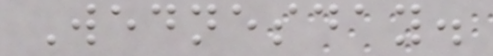Wednesday.
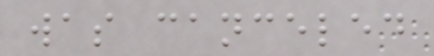was canceled
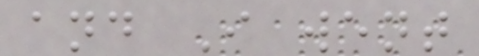and I went
